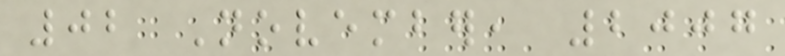02 November, 2007
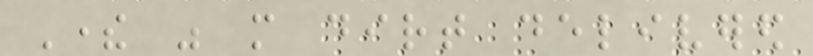There was more dirt delivered
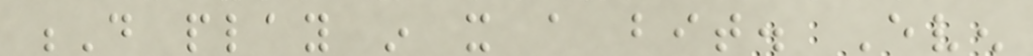D play in it a bit. Even
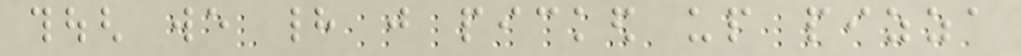though we had just picked up pizza
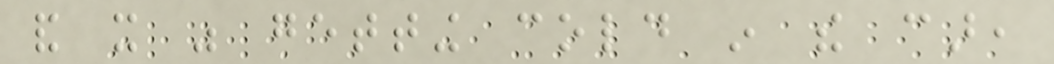and it was getting cold in the car,
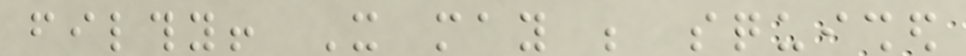filthy! It may be squished
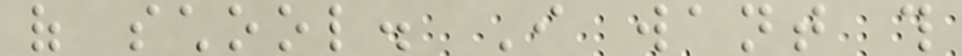of school. I want this
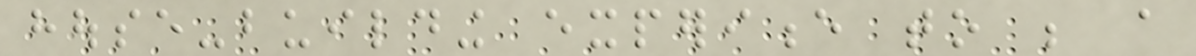house-building experience to be a
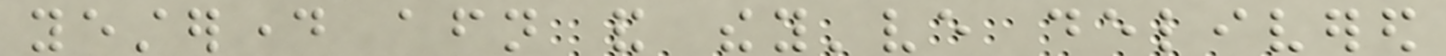yesterday afternoon and they've delivered
